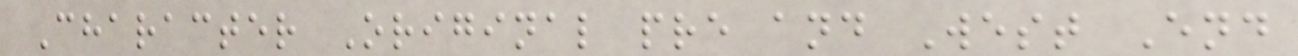Character Original pre and West End
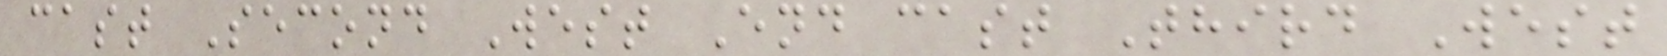cast Second West End cast Third West
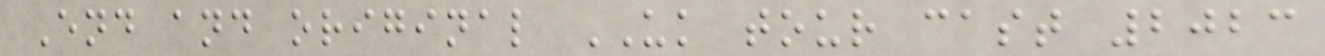End and original UK tour cast 2023
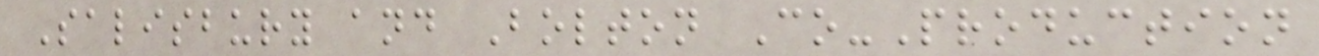Salisbury and Bolton Co-Production
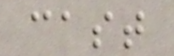cast
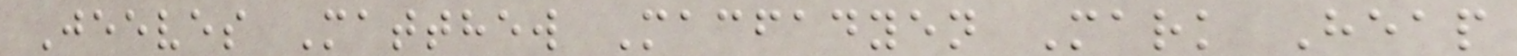Jeeves Matthew Macfadyen Mark Heap
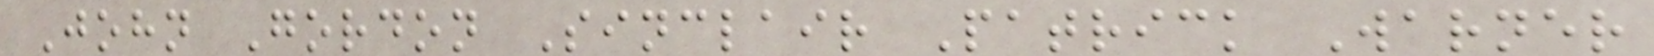John Gordon Sinclair Patrick Warner
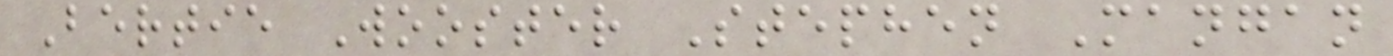Bertie Wooster Stephen Mangan
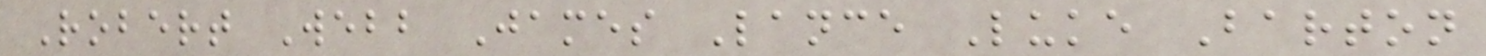Robert Webb James Lance Luke Barton
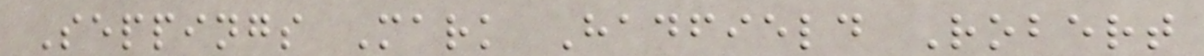Seppings Mark Hadfield Robert
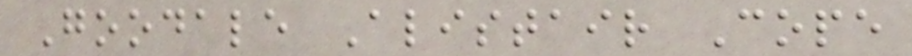Goodale Alistair Cope
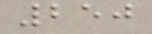250
